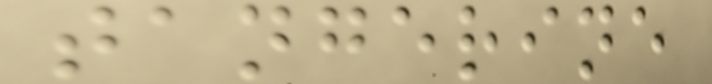tangerine
